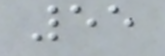55
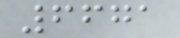6671
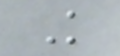K
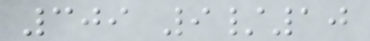309 9/10
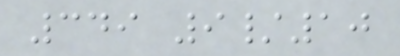349 9/10
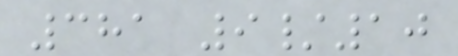381 9/10
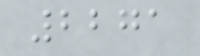2271
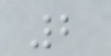2
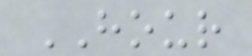HOUR
